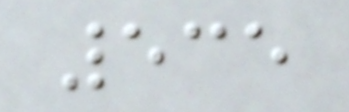535
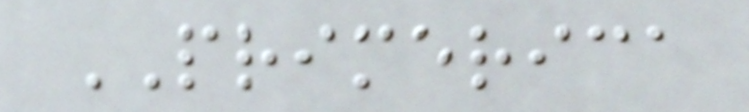PRIMERICA
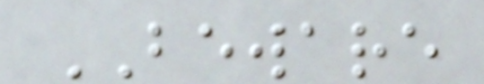BEWARE
